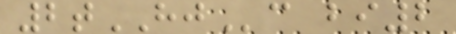2tHJc bi2
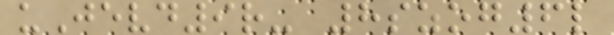uJevd9r- 8szog6l
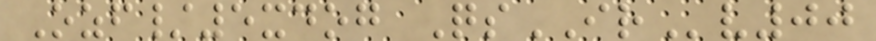Ozf/5xdog QsIRv00
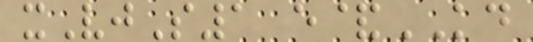xVjS1 e&KD
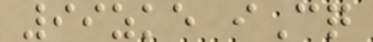99zke iCq
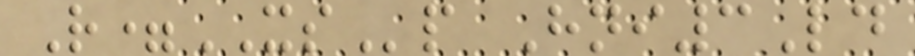R=XSp Hni3Ld
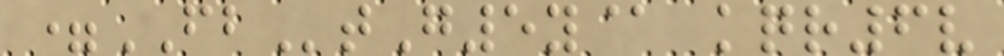=FBtG5y@ kqr6v
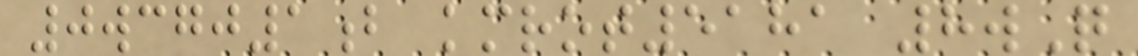0wcgj1b kmrot5181 8wQ
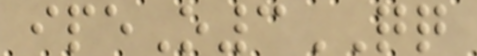ipeO3QQ
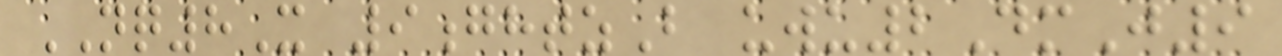NQ8X 9ghtzB uwu2DmJ9
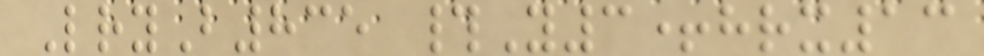LryB835 #Y3+hrx13
